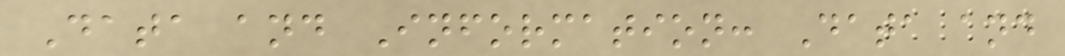Data and Information: Data and
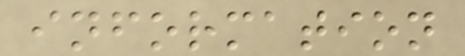information
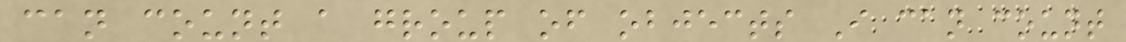can count a group of objects I can count
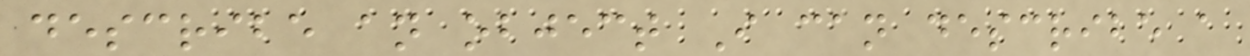describe an object I can describe a
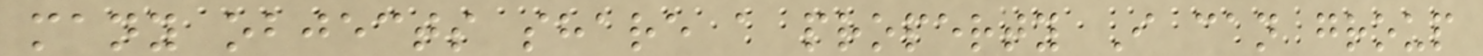many objects share a property I can group
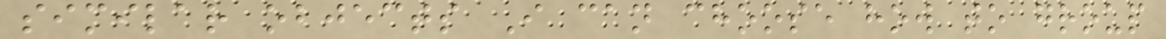similar objects I can choose how to group
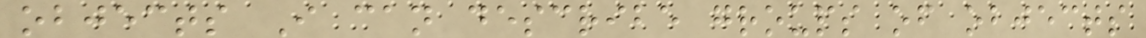objects I can describe groups of objects
